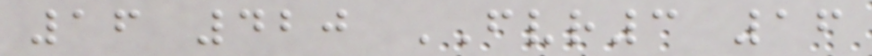16 420 FVR3 16
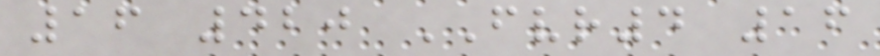16 420 FVR4 16
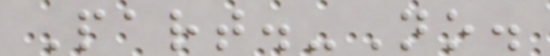Part.-No.
